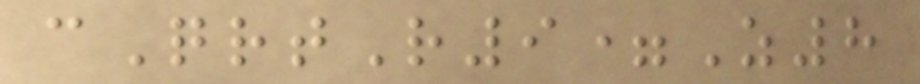cQrtR9=Z8
